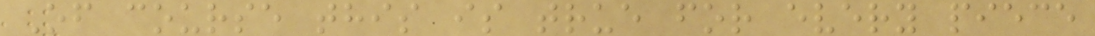Of course this is true for every piece
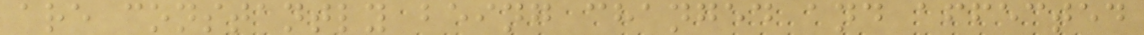are constantly being changed and affected
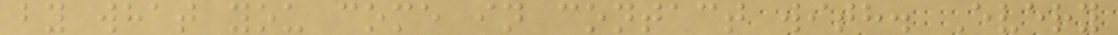by what you come in contact with. Every
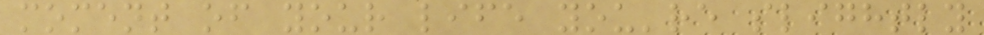moment of your life you're slightly
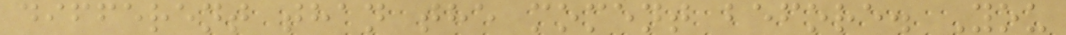different than the moment before. You
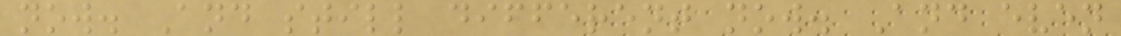now. And still different now. And even
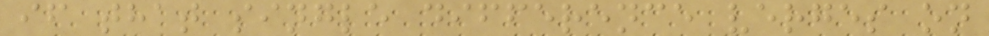if that single difference verges on
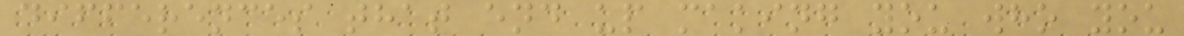differences that end up making you who you
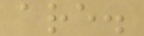are.
